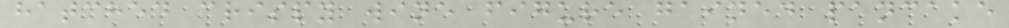hatched crispy wine figure gained pancake
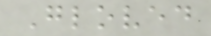Gloved
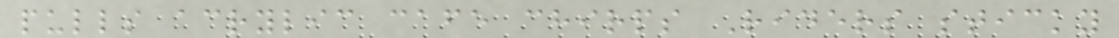pulls acrylic cafe chirps Riders sticky
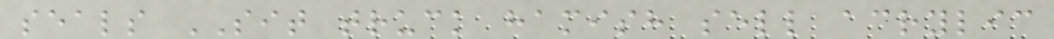seals SIT truck hamish sell acrylic
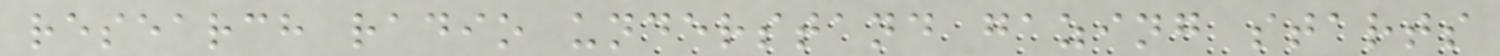research radio understand gazing starts
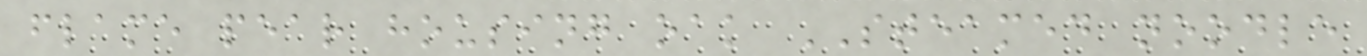flame pear housing oak STEAMED noodle
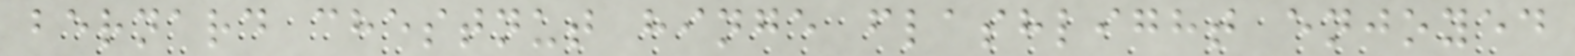bernard chestnut hinge flashlight enjoyed
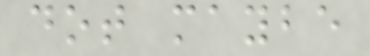dot maybe
